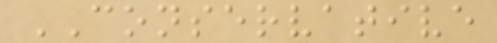CONSERVATIVE
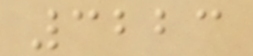3223
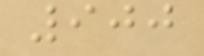900
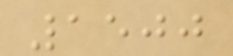1500
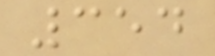354
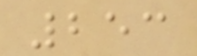253
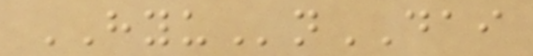HYUnDAI
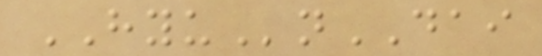HYUnDAI
